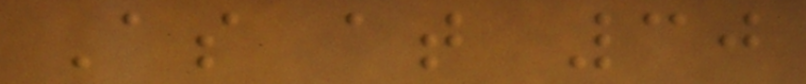As at 30
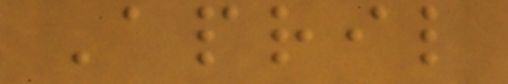April
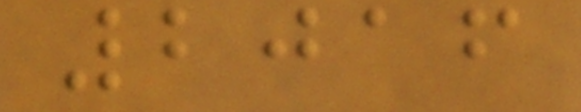2016
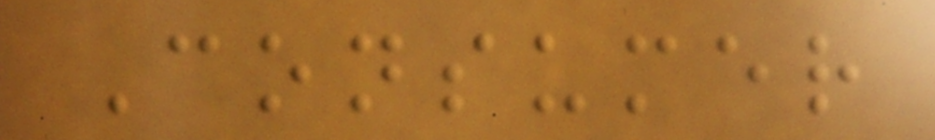Consumer
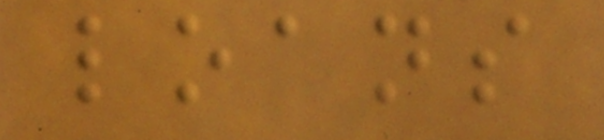loans
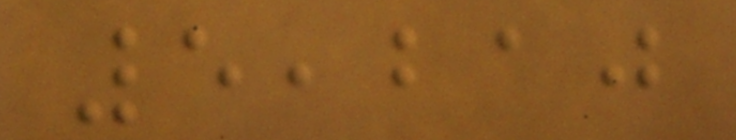5,210
